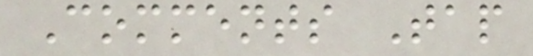Comments Tap
